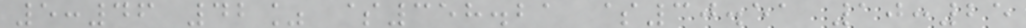5:46 42% $358.21 $30.51 10:25
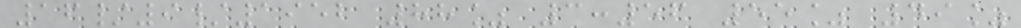16/9/1952 88% 3:56 55% 49%
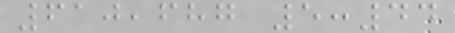610,687 5:44
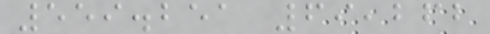559.251 69,262
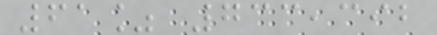61% 733,392
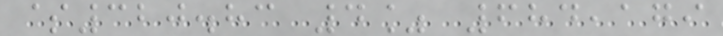$320.83 4% 684,179
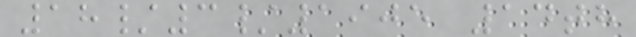18/3/1905 14th
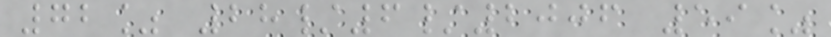72% 28/6/2006 59%
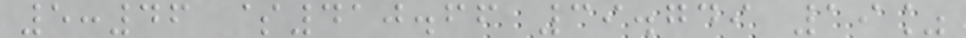5:46 $410.66 39.749 19%
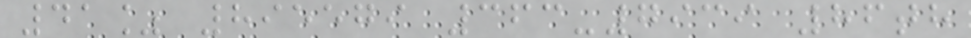41% 895579 363-7939 86th
